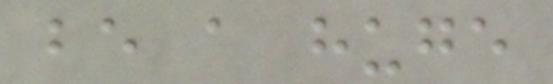be a huge
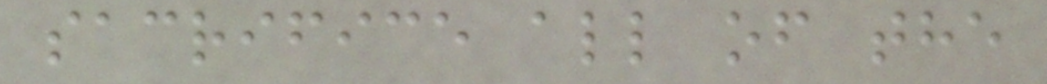sacrifice all of the
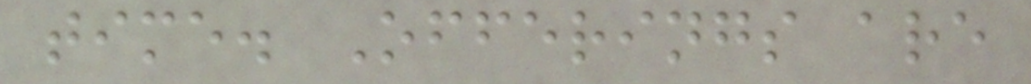time. Offerings are
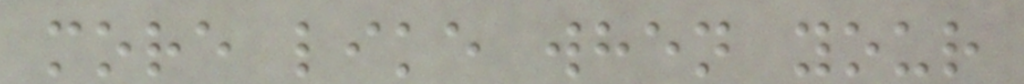more like when your
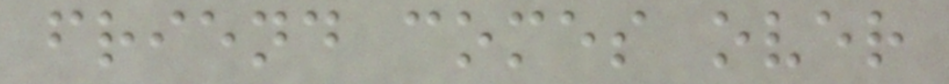friend comes over
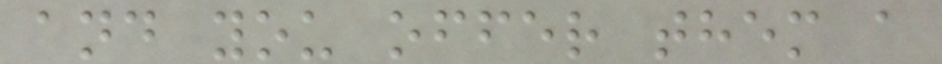and you offer them a
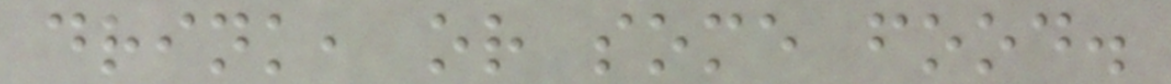drink, or some food.
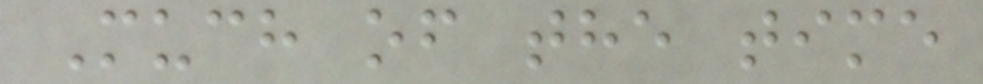Much of the time
